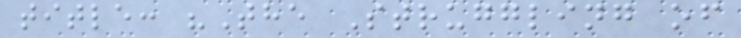title: "The Struggling of
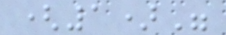(1)"
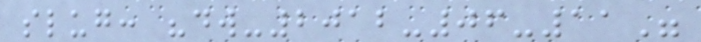slug: "dw-2012-06-11"
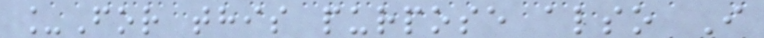_For this purpose also I
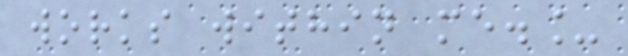works within me._
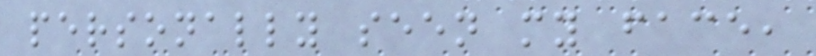personally seen my face,
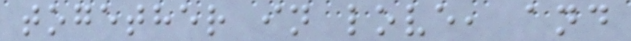together in love, and
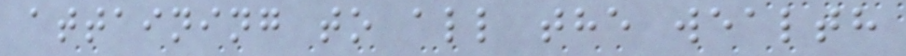attaining to all the wealth
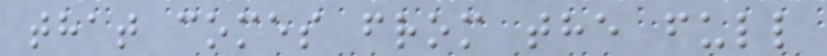that comes from the full
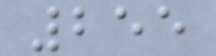255
